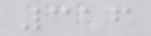316
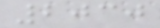2030
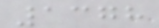1378
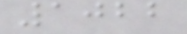1022
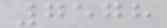7578
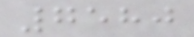7580
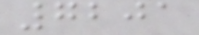7201
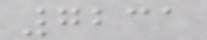7231
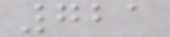721
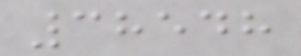38548
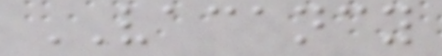VACANCY
